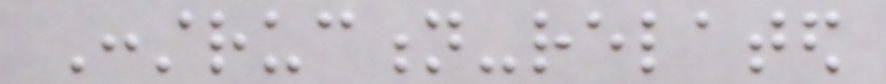Construction-related
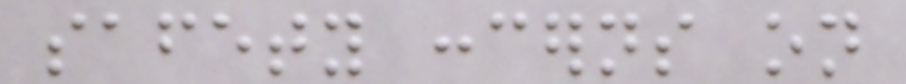safety concerns on
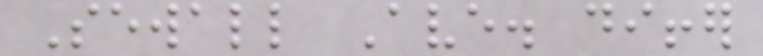Sewall Ave. differ
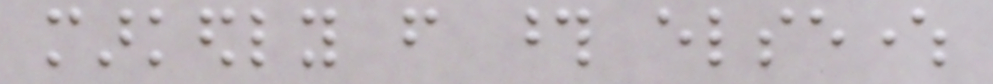markedly from those elsewhere
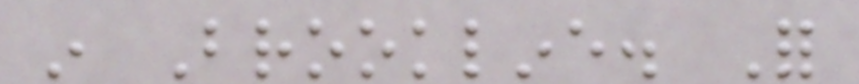in Brookline. For
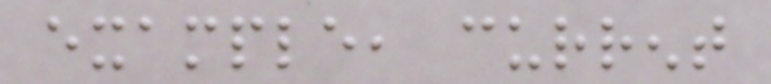example, current
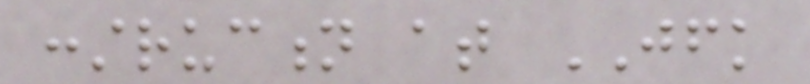construction at JFK
